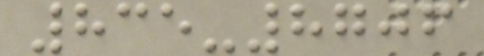835-8706
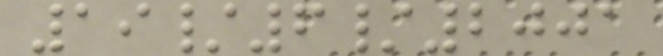19/6/2001
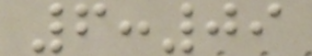6:09
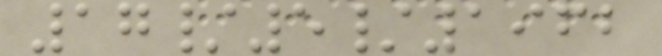17/5/1962
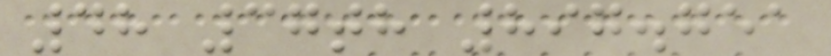48 37th 897.751
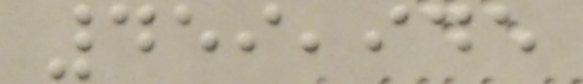459,945
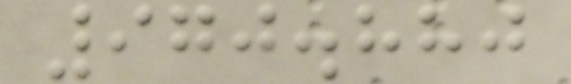970.880
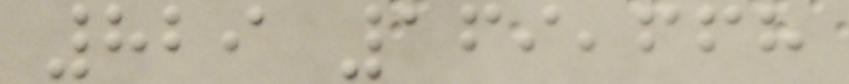829 169,668
